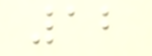12
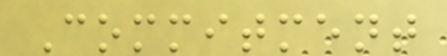Commitment
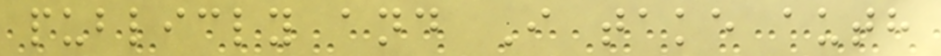publicly and I take auth
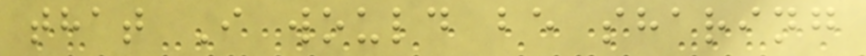that I would be sharing
